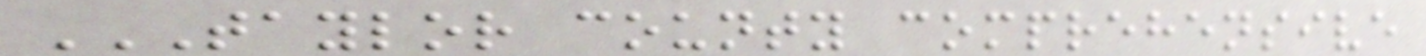TAYLOR COUNTY COMPREHENSIVE
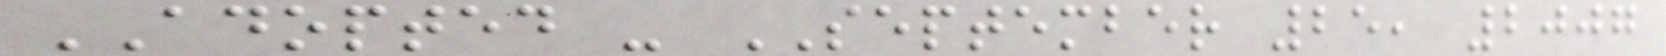ADOPTED - SEPTEMBER 25, 2007
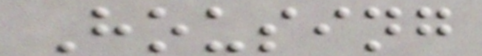Housing
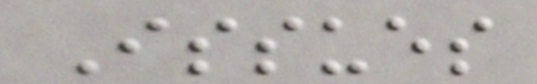Issues
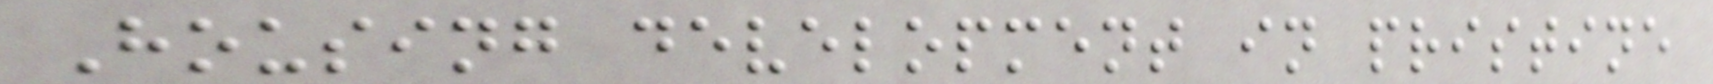Housing development in pristine
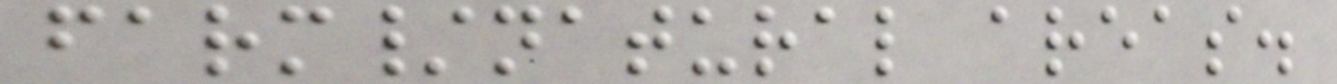farm/natural areas.
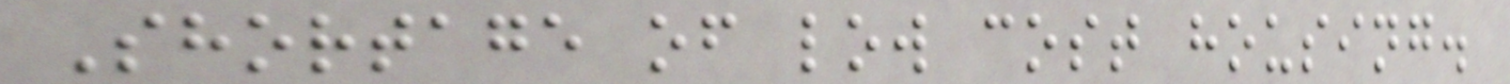Shortage of low cost housing.
